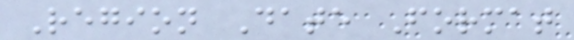Region Date Format
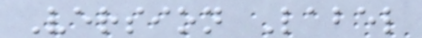Version Label
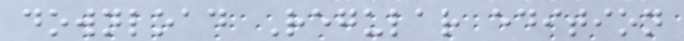download Regular edition
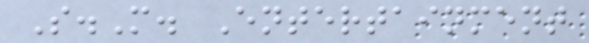S.M. Entertainment
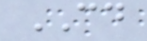CD
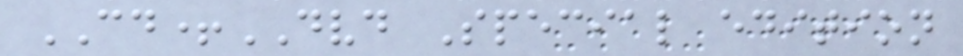CD+DVD Special edition
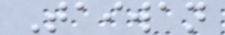Taiwan
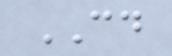CD
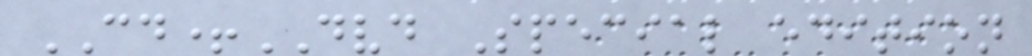CD+DVD Special edition
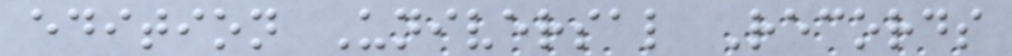edition Universal Records
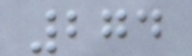274
